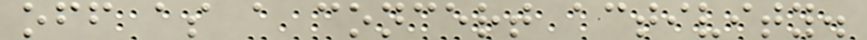off as a concert activity.
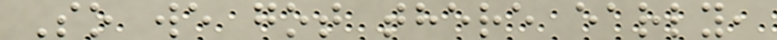So we got there early,
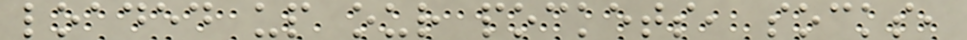loaded up our pockets, socks,
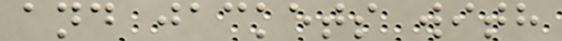and jackets with
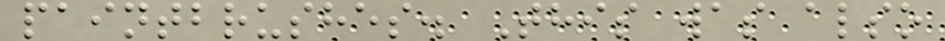paintbrushes. This was also
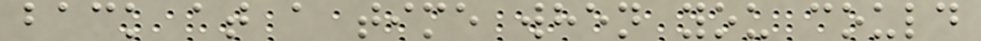back at a time when you could
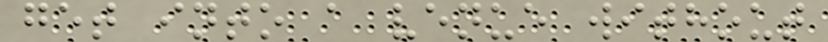get into a venue without
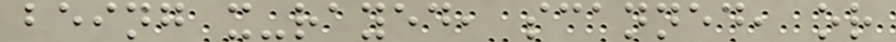being x-rayed, scanned, or
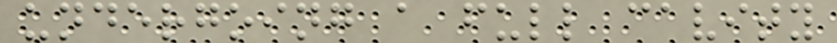undergoing a full cavity
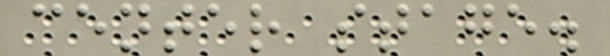center stage.
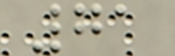71
